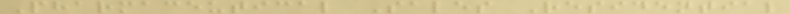Pharmaceutical Sales Residential
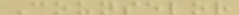Counselor
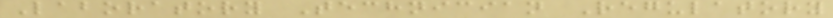Laboratory Technician Regulatory
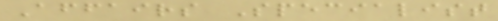Affairs Specialist
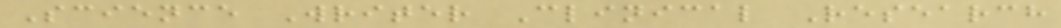Science Writer Clinical Research
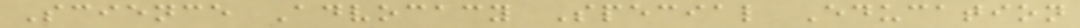Science Advocacy Special Education
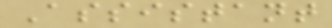Assistant
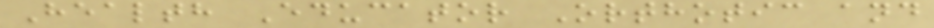Health Educator Orthotic and
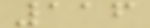116
